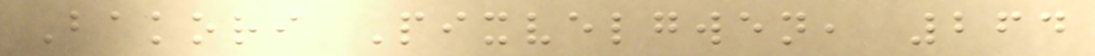Bakori Pixvelgwen, 264
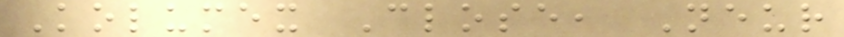Kolumex Close, Neur
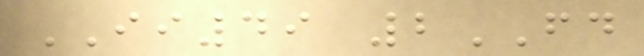II49 2FD
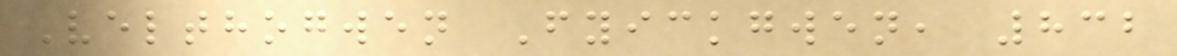Velthogwen Fyickgwen, 832
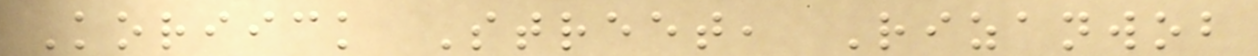Koriick Street, Rizanwob
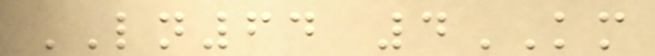LN64 4KM
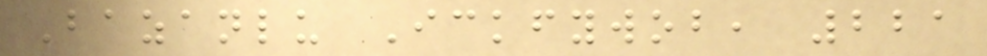Bazanlu Ickfywob, 221
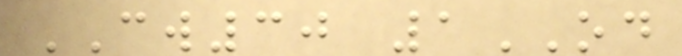CW30 1OD
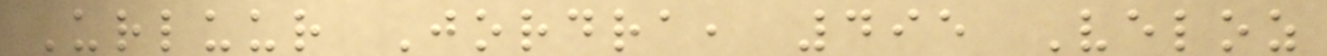Urluur Jordra, 495 Veloz
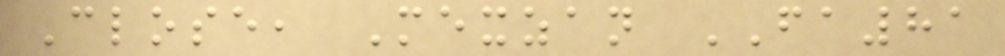Close, Mexzan FA81
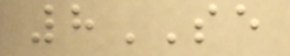8SE
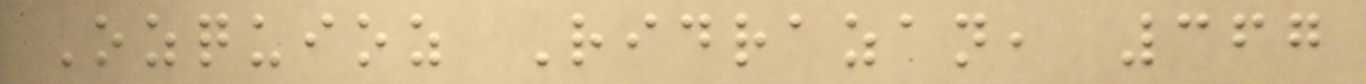Ozquioz Ridrazan, 367
